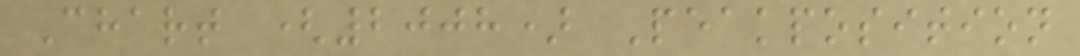Chart (2008) Peakposition
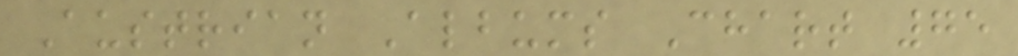Austrian Albums Chart 75
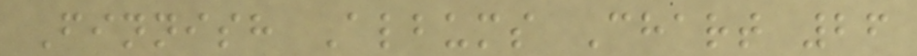Finnish Albums Chart 26
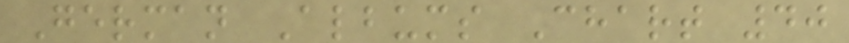German Albums Chart 40
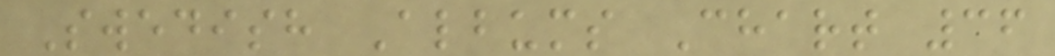Swedish Albums Chart 36
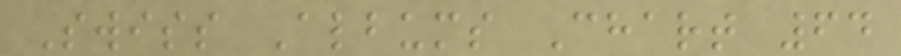Swiss Albums Chart 64
